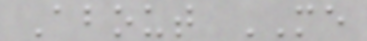About ME
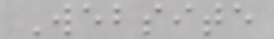Website
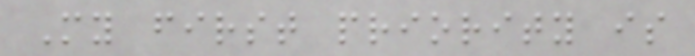My first priority is
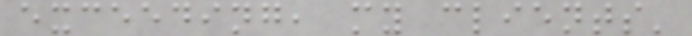exceeding, my clients'
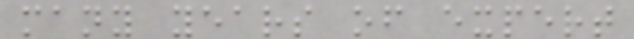many years of expert
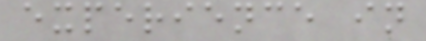experience in
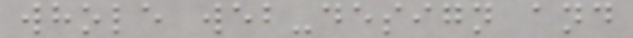whole web-design and
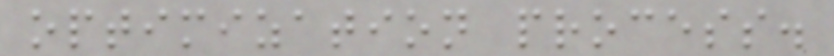optimization process.
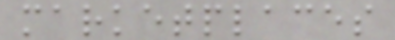marketplaces
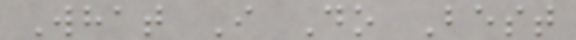What I Do Best
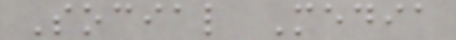Social Media
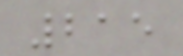215
